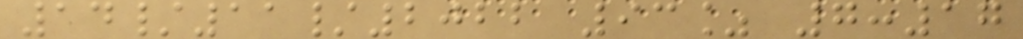14/11/2022 93% 7:17
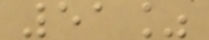51%
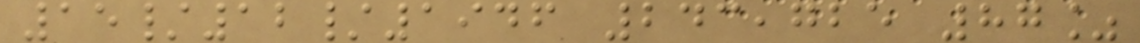15/12/1946 243,725 87%
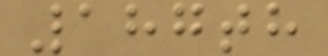187th
